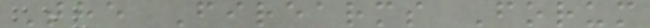The Firearms Forum
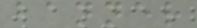banner
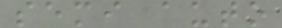semi auto
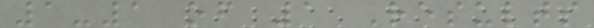1-1 of 1 Results
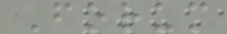Forum
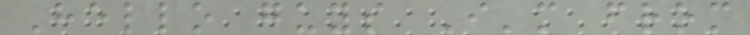Hello guys I'm from
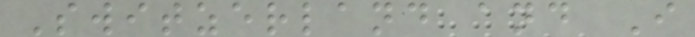Switzerland and I
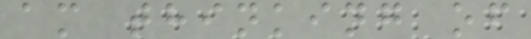am thinking of
